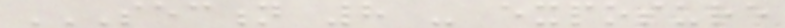SECTION 8 - EXPOSURE
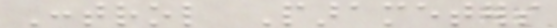Control Parameters
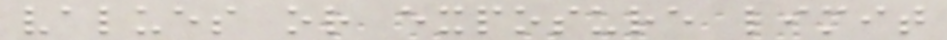values or exposure limit
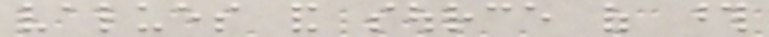values and source of those
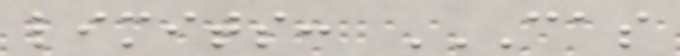limits: CAS
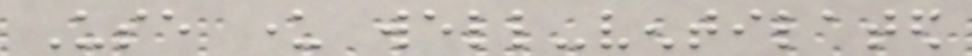Use under well-ventilated
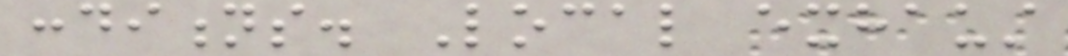conditions. Local exhaust
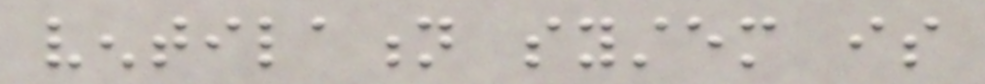ventilation system is
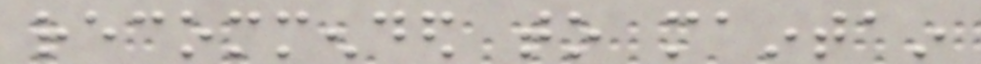recommended to maintain
